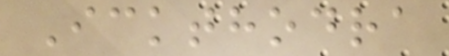Ickthodra
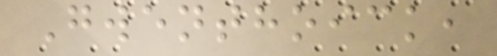Gwenthoick,
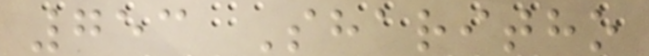753 Sharitho
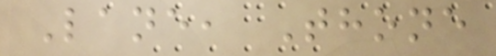Lane, Thone
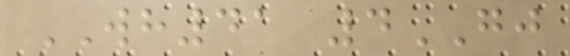WH41 4GJ
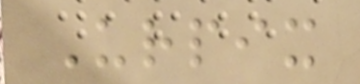Urpix
